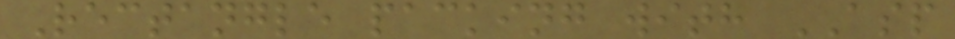Rectangle packing with ASP
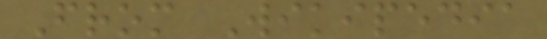From Wikipedia
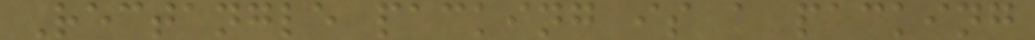Rectangle packing is a packing
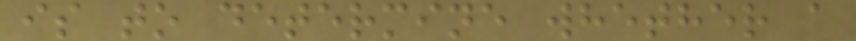is to determine whether a
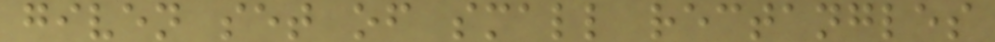given set of small rectangles
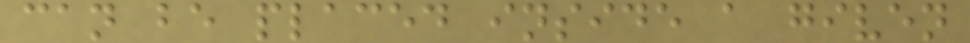can be placed inside a given
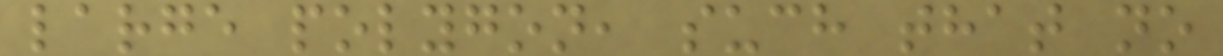large polygon, such that no
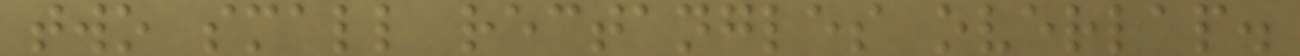two small rectangles overlap.
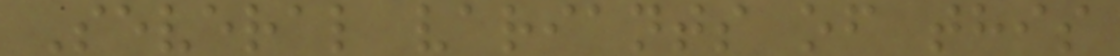Several variants of this
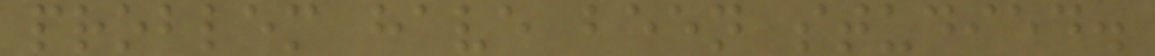problem have been studied.
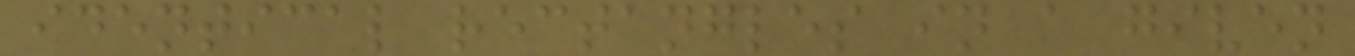identical rectangles in a given
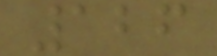126
